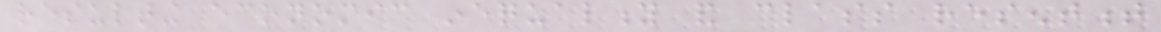resulting economic inequality and class resentment
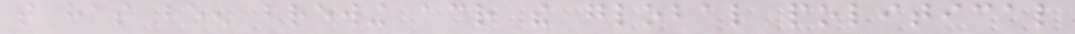that has been brewing across the global political
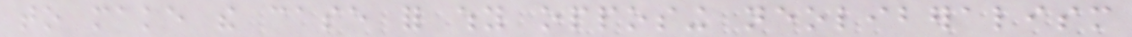to make the case for why opposing neoliberalism
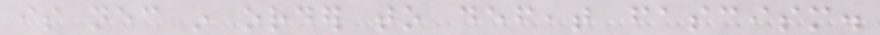is necessary in order to defeat fascism.
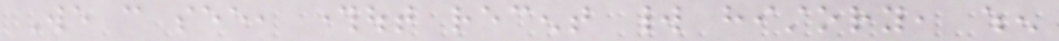We can see, throughout recent world history, when
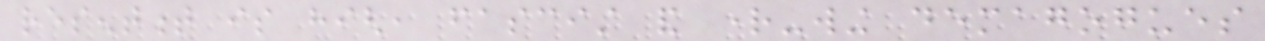resentment is high, fascist and right-wing demagogues
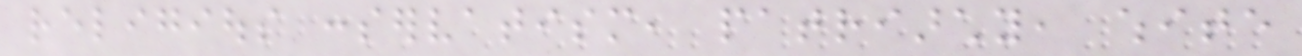religious conservatism, patriarchy, white
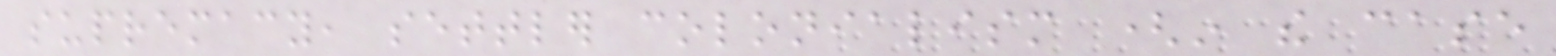supremacy, settler colonialism (in the case
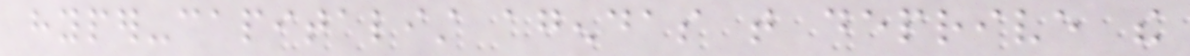hyper-capitalist agendas that deprive the
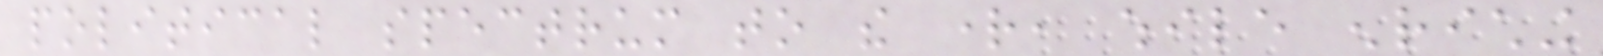political spectrum to the right, while enriching
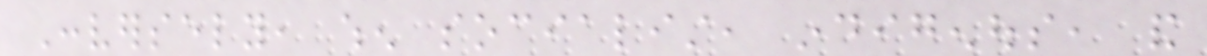Conversely, when socialist, indigenous, and
